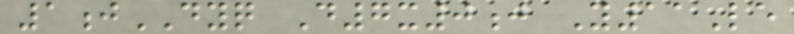1jDYQ D7x0j Y11Le
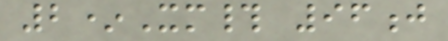2*Xm# 96j
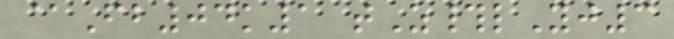@Fb04k1 tZ#lYj3
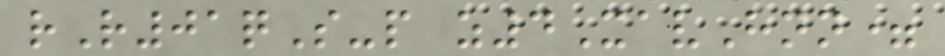rR01qS-p z4XavHnn=
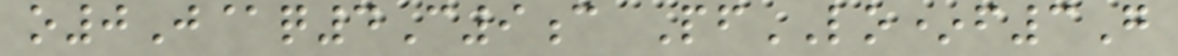o0J@q4C9c PfLO*f3G
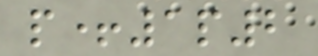p+1p2
